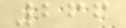266
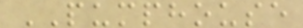PUMPHOUSE
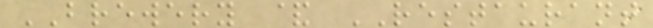BREWERY & RESTAURANT
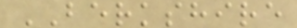BERKSHIRE
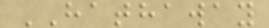HATHAWAY
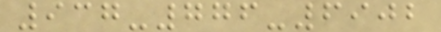937-776-6902
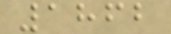1862
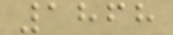1868
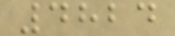4824
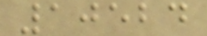10524
